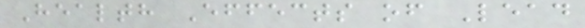Health Effects of Lead
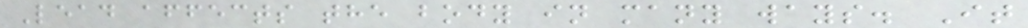Lead affects the body in many ways. It
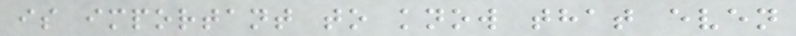is important to know that even
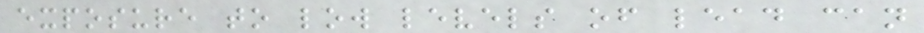exposure to low levels of lead can
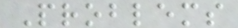Problems
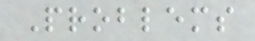Problems
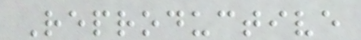Reproductive
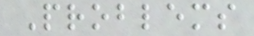Problems
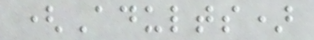(Adults)
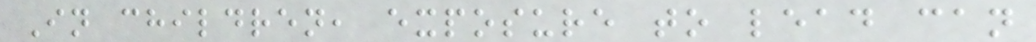In children, exposure to lead can
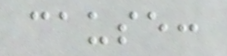cause:
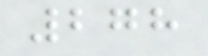278
